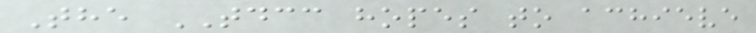The TDCC hopes to achieve
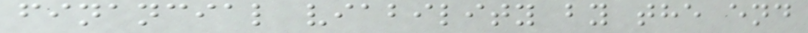financial viability by the end
